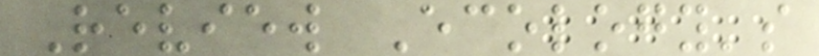Review Ecology's
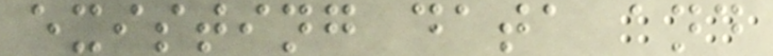existing data and
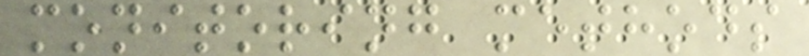monitoring methods
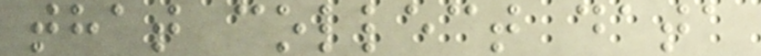that collect data
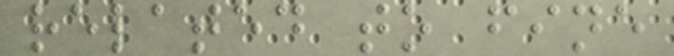related to fine
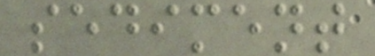sediment
